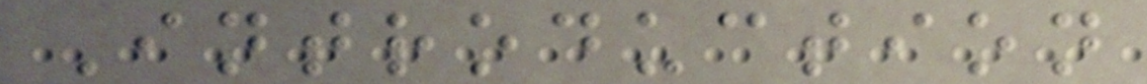Introduction
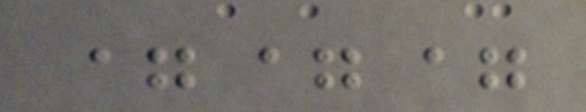===
